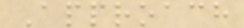Approach
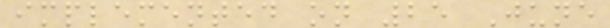implemented on 25 June
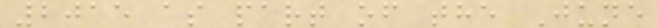2015 as part of the June
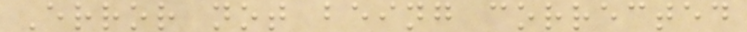Error not being corrected
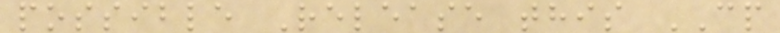possible Release this CP
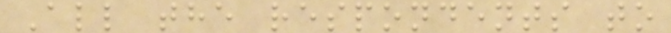All the respondents to
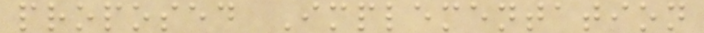proposed Implementation
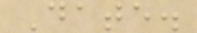Date.
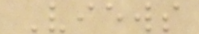Views
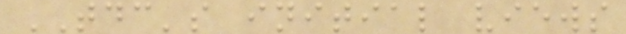TDC's initial views
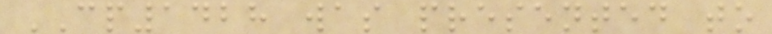CP1428 was presented to
